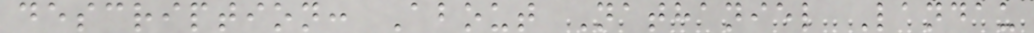description: About Nathaniel Landau
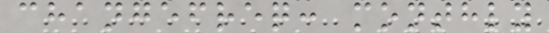changefreq: monthly
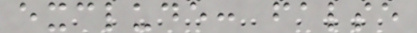exclude: false
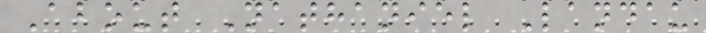About Nathaniel Landau
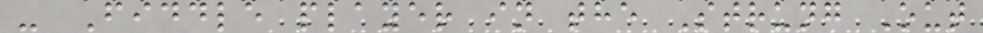- Fiddle player in the Strung Out
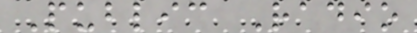Public Radio
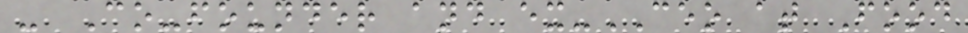- Co-founder and ex-CEO at Food
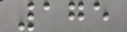175
